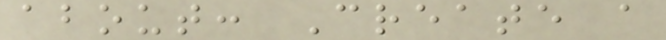about: Create a
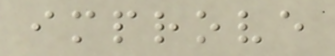improve
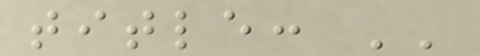title: ''
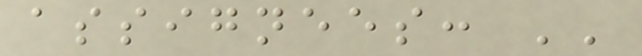assignees: ''
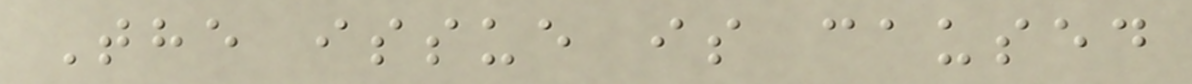The issue is caused
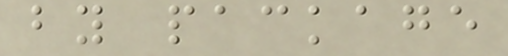by package
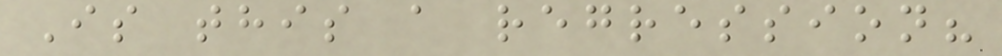Is this a regression?
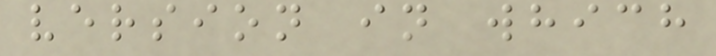version in which
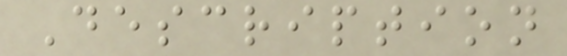Description
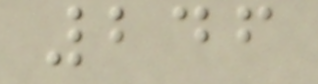246
